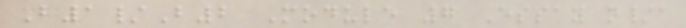B1/B2 Module 7 Essay n/a
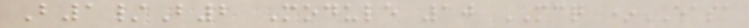B1/B2 Module 10 MCQ *EASA
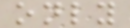only
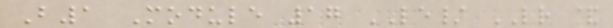B1 Module 17 LE/ LR &
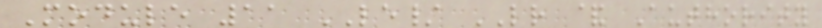Module 11 LE/ LR & Authority
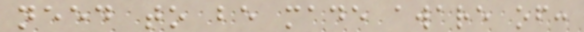need to be made aware of:
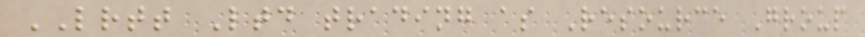LRTT Ltd trading as Resource Group
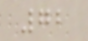72
